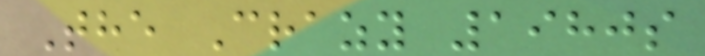The Crazy 1980s
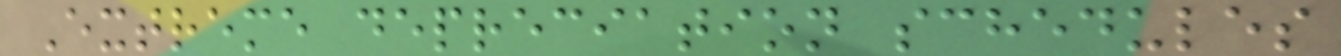Extreme depreciation schedules
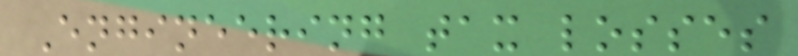Engineering tax losses
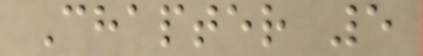Chapter 5
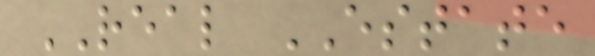REAL ESTATE
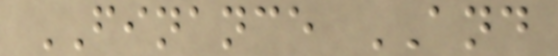FINANCE AND
